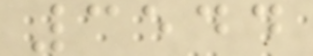3544
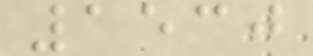1530
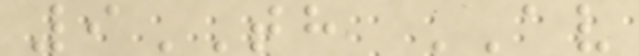9TH AV
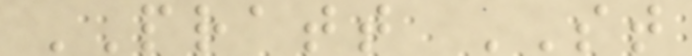PRATT ST
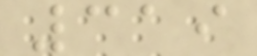319
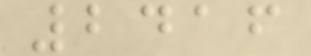2416
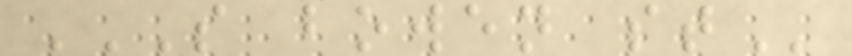S BOWEN ST
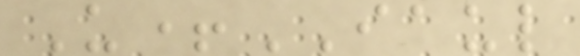U+IAUL
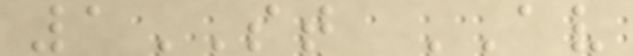1ST AV
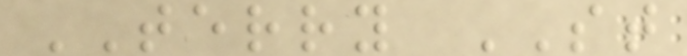TERRY ST
